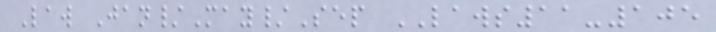Law Jan/May/Sep LAWS11-105
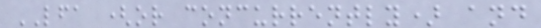LFA (or concurrently) and
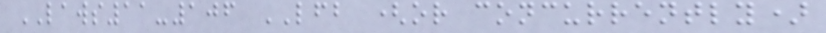LAWS11-106 LFB (or concurrently)
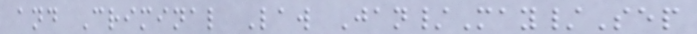and Criminal Law Jan/May/Sep
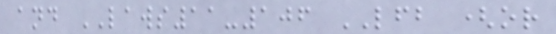and LAWS11-106 LFB (or
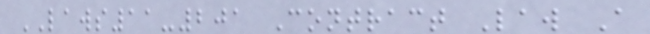LAWS11-201 Contract Law A
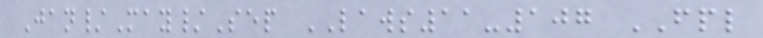Jan/May/Sep LAWS11-107 FPL
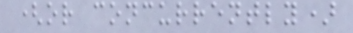(or concurrently)
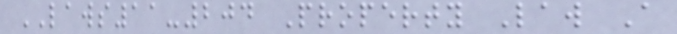LAWS11-204 Property Law A
